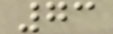73
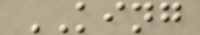KING
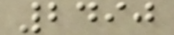2490
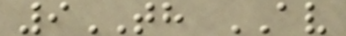9TH AV
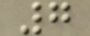7
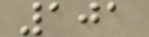101
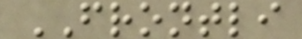FRONTLI
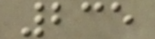235
